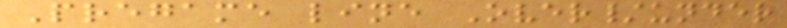Pregame line Over/under
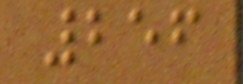256
